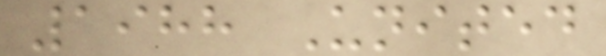1988 United
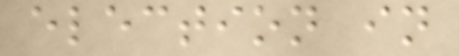election in
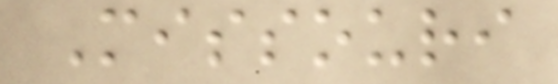Missouri
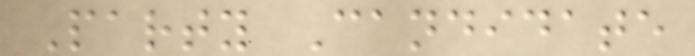Party Candidate
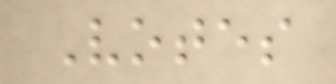Votes
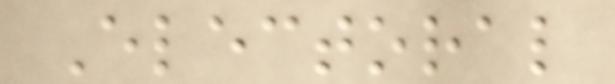Electoral
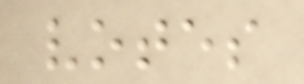votes
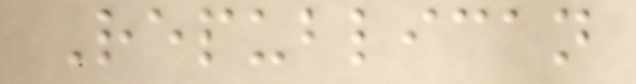Republican
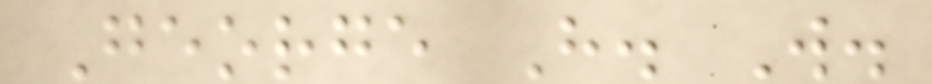George H. W.
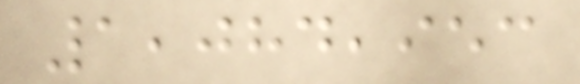1,084,953
